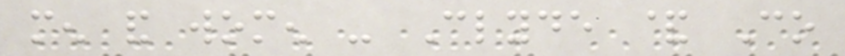men and women - Clyde & Co
